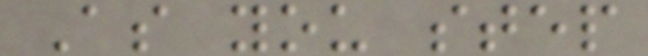As you step
